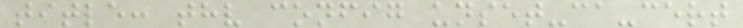title: thv config unset-ca-cert
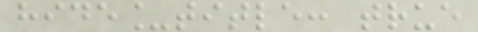hide_title: true
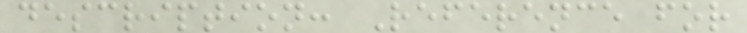description: Reference for
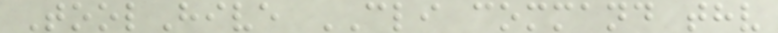ToolHive CLI command thv
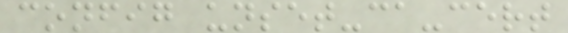config unset-ca-cert
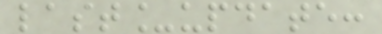last_update:
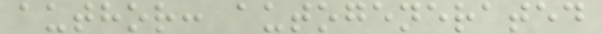author: autogenerated
